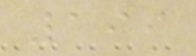199
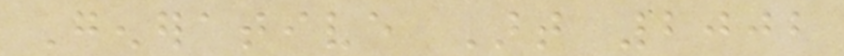Generative Art 2002
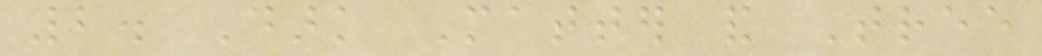2. Dark Matter and Tree
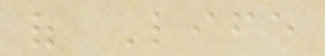of Life
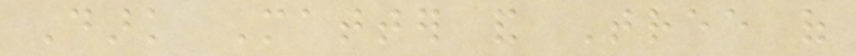Dark Matter and Tree of
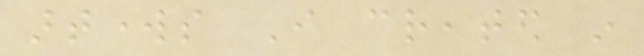artworks I created in
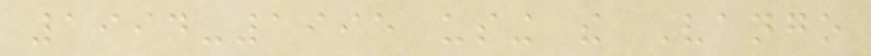1994-1995 using the Vango
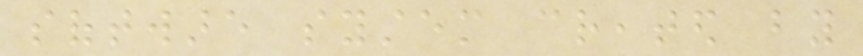software system created by
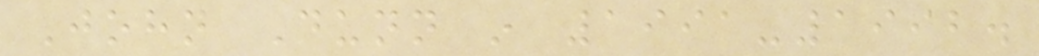John Dunn in 1991-1992.
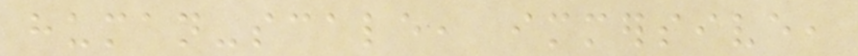human-scale, immersive,
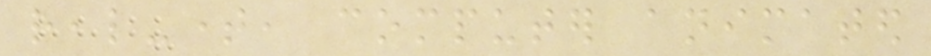real-time, computer animated
